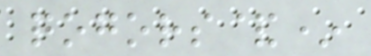qogors&*
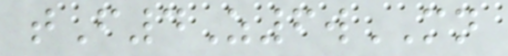tF4Z6wMN
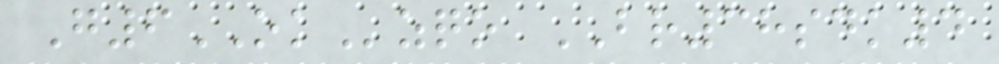G6OKzqo BR38sdk4
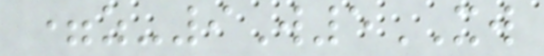=z-9W5XW
